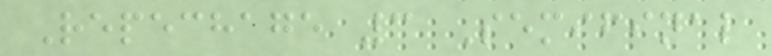Repechage 3 Semifinal
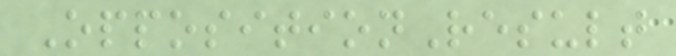OppositionResult
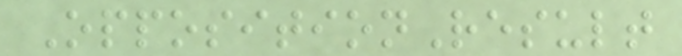OppositionResult
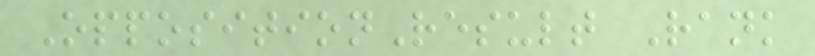OppositionResult Rank
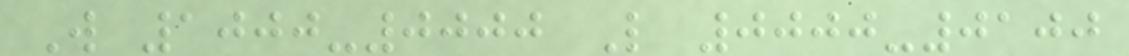W 1000-0000 L 0000-0100
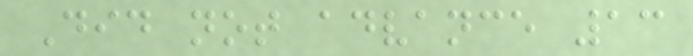Did not advance 13
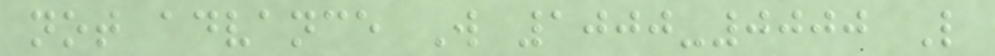not advance W 1000-0000 L
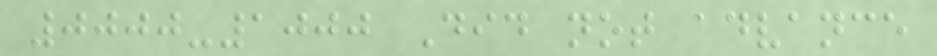0000-1000 Did not advance
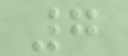7
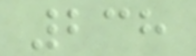238
